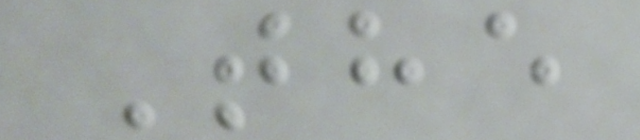The
